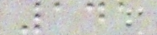141
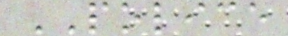POLICE
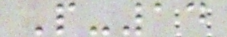P-14
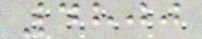4800
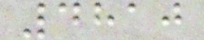4810
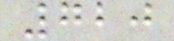720
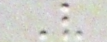V
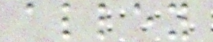alley
